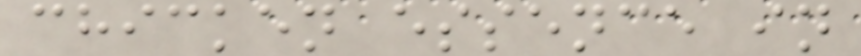chicken essence in
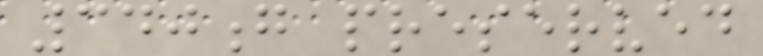340g preserved
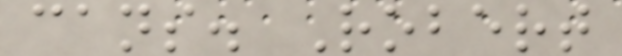cans. Robert
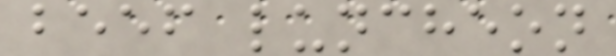beef luncheon
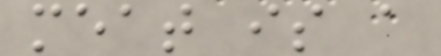meat is a
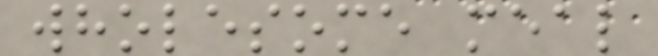wholesome meal
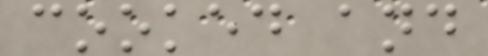cooked and
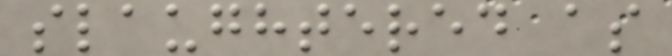slaughtered as
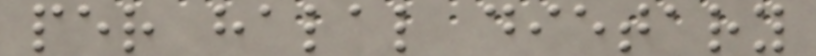per halal dietary
